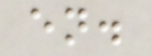en.
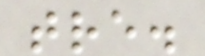tre.
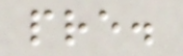pre.
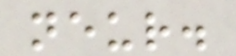neur.
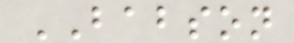BABSON
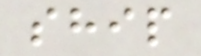ship
